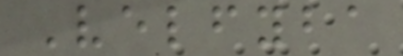Velfyba
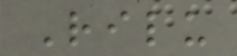Rilu
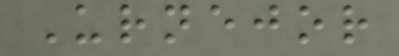Urnejor
